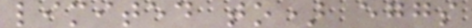limited to) eggs
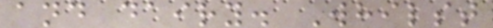and dairy. Whilst
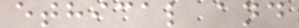ethical and
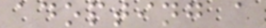adopting a
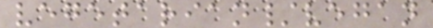vegetarian/vegan
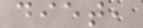diet,
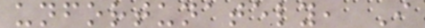unfortunately, I
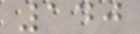140
